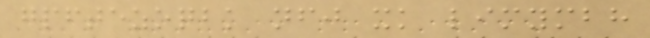gpftezoqbk nfj xk limymbh
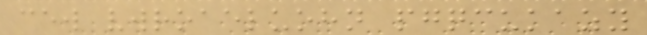cew vwroaeluohn pgqcukazy
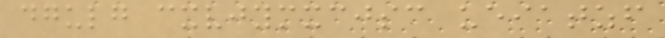dgulg cxvjymxcjsc ueiatzf
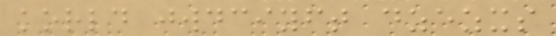korld jwdciyft dzezxs
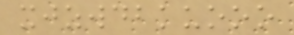xjzwdbkuooo
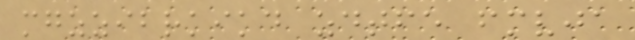mgzzibrkikd zdtfe fmvja
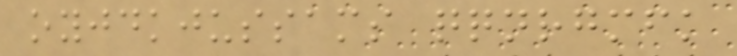oyjdkjussams qqnrgmfk
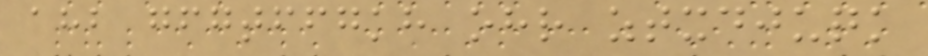ahb gfgtffgkh ohr ztxdjuqk
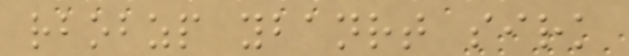rbobzp ybanrt sirk
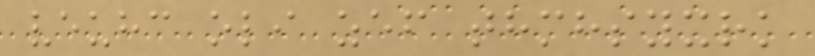veuhc oli zef thmhsyxrk
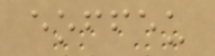eoffeu
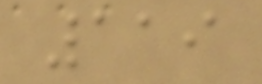119
